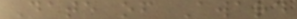Date of Award
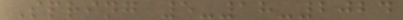Spring 5-18-2024
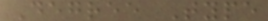Degree Type
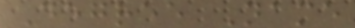Degree Name
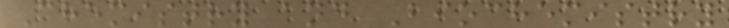Chemistry and Biochemistry
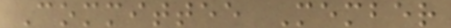Committee Member
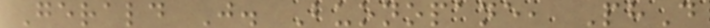Gerald J. Buonopane, PhD
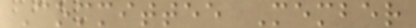Committee Member
